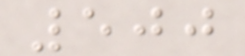500
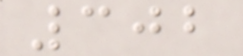302
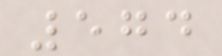574
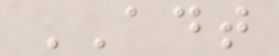ADT
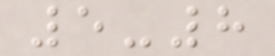5-8
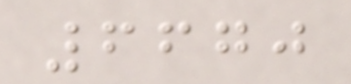6670
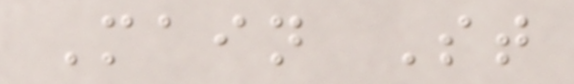Main St
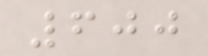600
